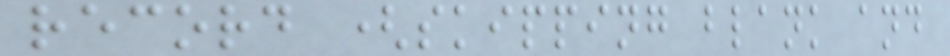record (skipping blank and
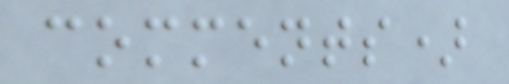comments)
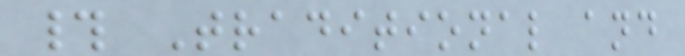# Traditional and
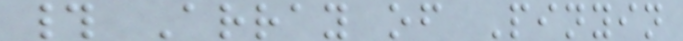# Array of Pinyin
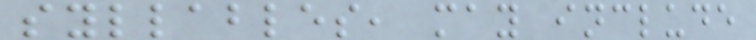syllables, may include
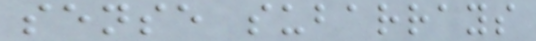sense subarrays
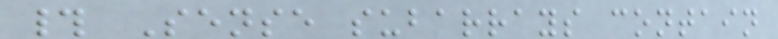# Sense subarrays contain
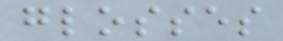glosses
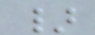}
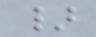}
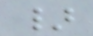}
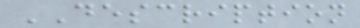DESCRIPTION
